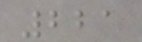221
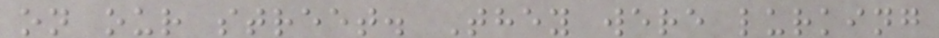on our street. They were lurking
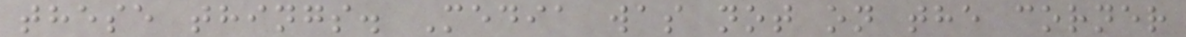these things. Media was not on the corner
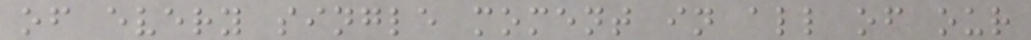of every single moment in all of our
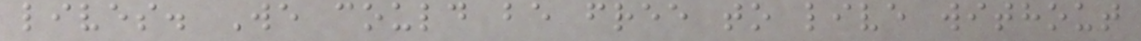lives. We could be free to live without
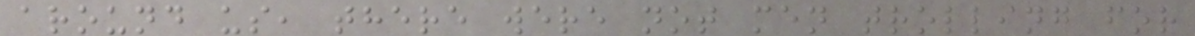around us, there were not men trolling for
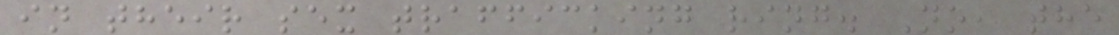in their sex trafficking ring. No, the
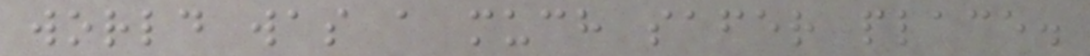world was a much safer place.
